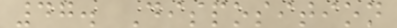47. Disposition
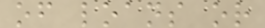of loans or
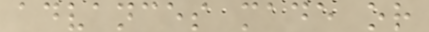advances made or
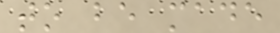to be made
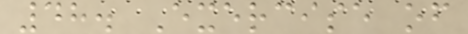48. Exercise of
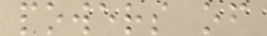powers of
